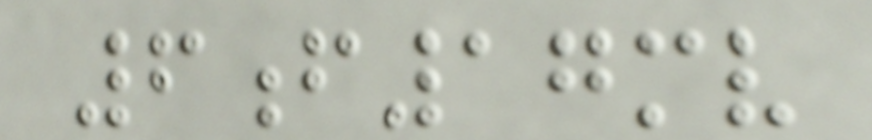6f17mv
